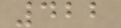422
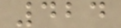424
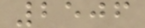2506
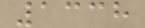1338
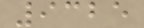9325
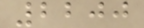2200
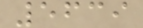5639
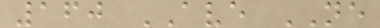160 AVE NE
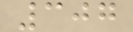307
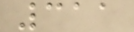311
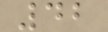42
